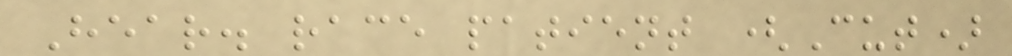Hear. race patient (Cut)
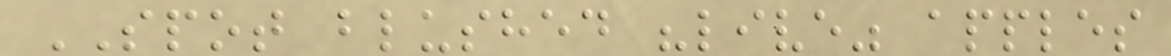SPOT blushed "live" apples
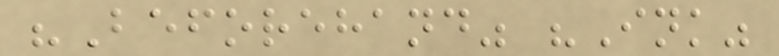"Beforehand" "Ink"
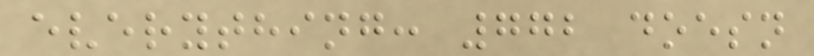everything: 772 doesn
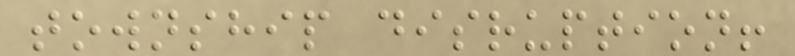township disruption!
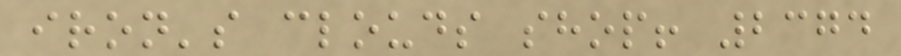iron's clouds shop! 2374
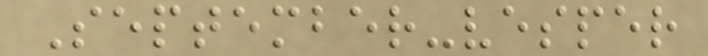September-vesper
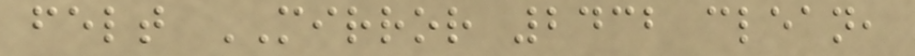felt MIRROR 2432 clean,
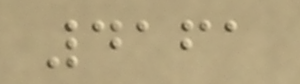4161
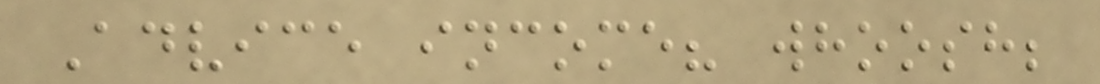Advice income? whoosh;
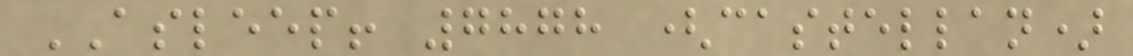ASLEEP! 7878 (castellan)
